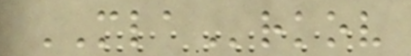MLArkov
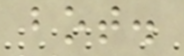bot.
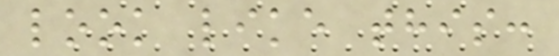look like this:
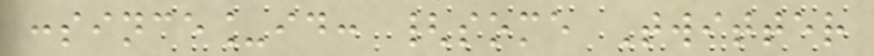:since_id: {some Twitter
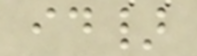id}
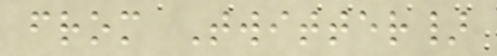from Twitter}
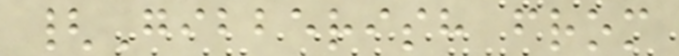{Gibberish from
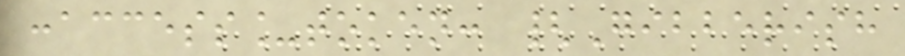:access_token: {Gibberish
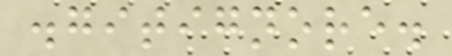.gitignore.
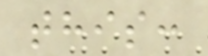this:
